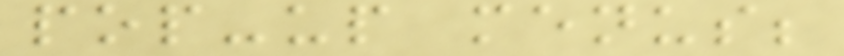pop-up menus;
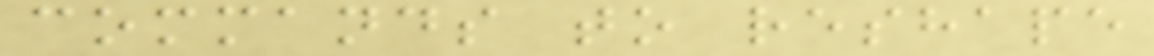commands to reshape
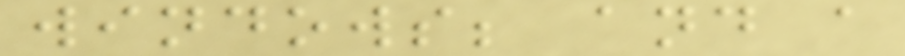windows; and a
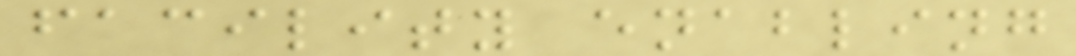facility enabling
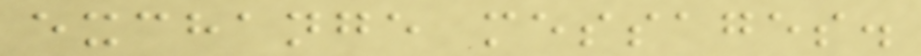exchange messages.
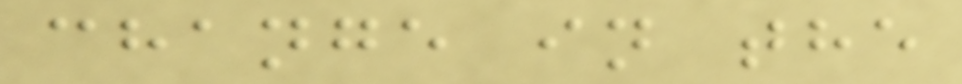change in the
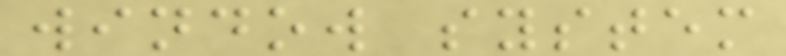window system
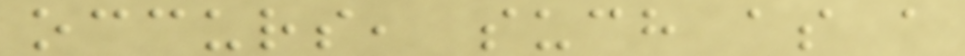occurs, such as a
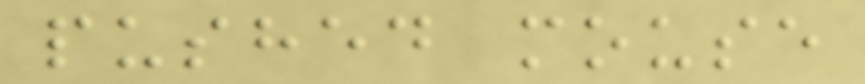pushed mouse
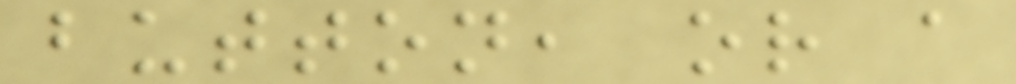button, or a
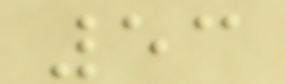53
